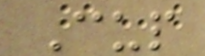Cup
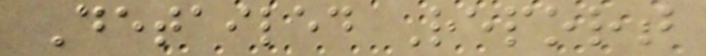Detailed Report
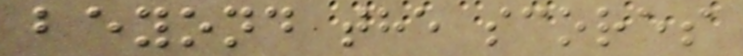beyond the scores
